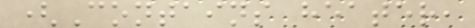(Contains heater,
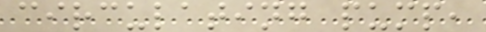circulating pump,
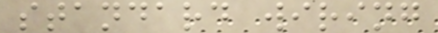standard wiring
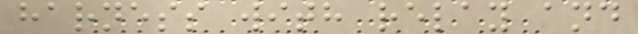harness with relay and
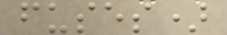fuses)
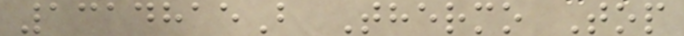1314815B Thermo Top
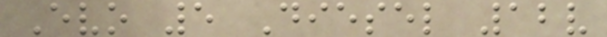Evo 5 Diesel 12v
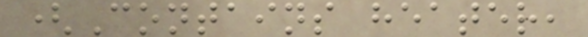(Contains heater,
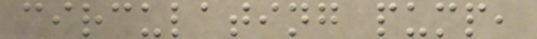circulating pump,
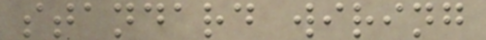standard wiring
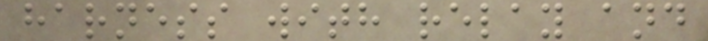harness with relay and
